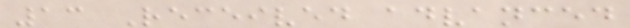13 Received advanced
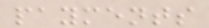payments
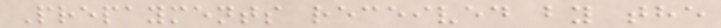Prepayments received by the
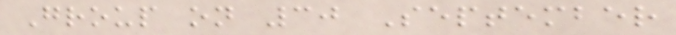Group on 30 September
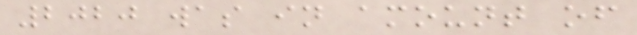2020 was in amount of
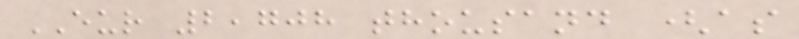EUR 2,708 thousand (as
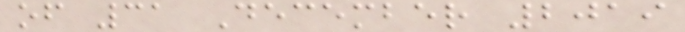of 31 December 2019
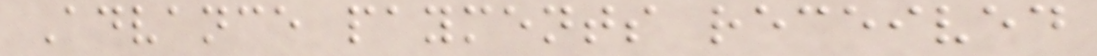Advance payments received
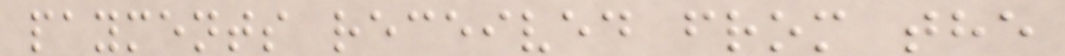payments received from the
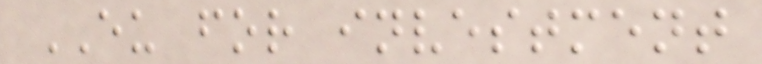EU for investment
